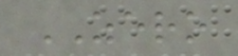ZERO
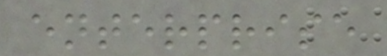enterprise
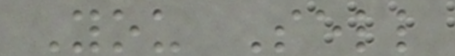You Sell
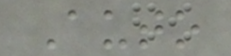Auto
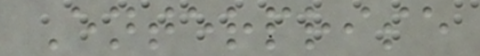Enterprise
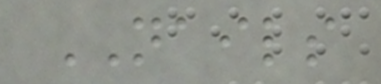NAILS
